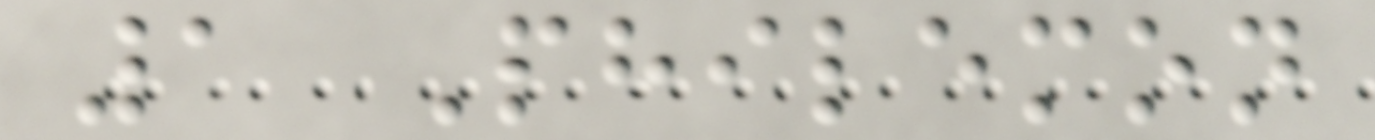1 Philemon
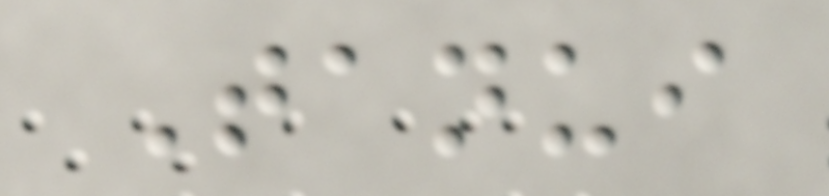Tanui
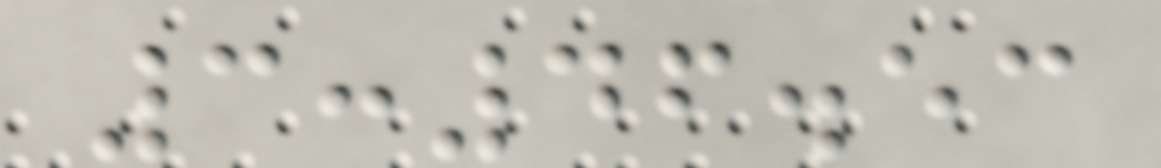3:46.53
